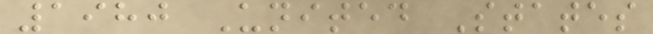1980 United States
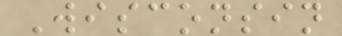Wisconsin
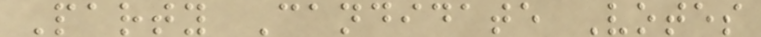Party Candidate Votes
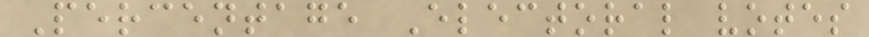Percentage Electoral votes
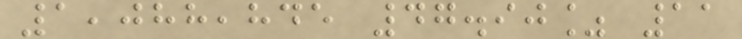1,088,845 47.90% 11
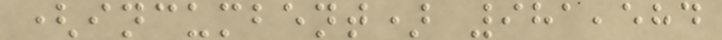(incumbent) 981,584
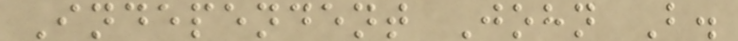Independent John B.
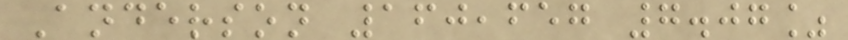Anderson 160,657 7.07%
